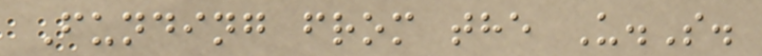Funding from the U.S.
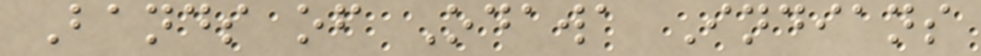Bands of Odawa Indians
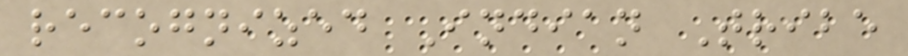recognized Indian Tribe
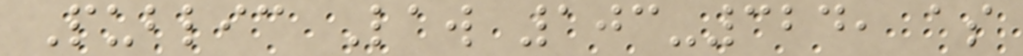Public Law 103-324, as
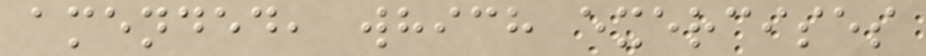amended, which exercises
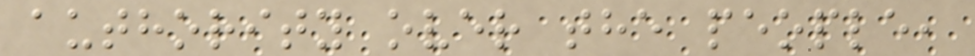authority over the people,
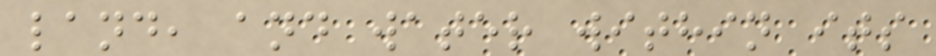land, and water within its
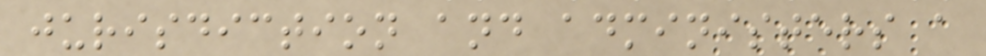jurisdiction and administers a
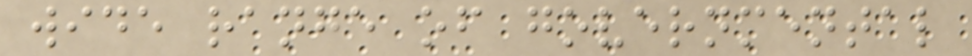wide range of governmental
